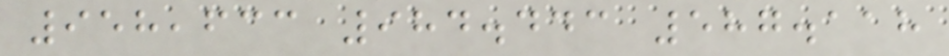958,633 984.443 587.118
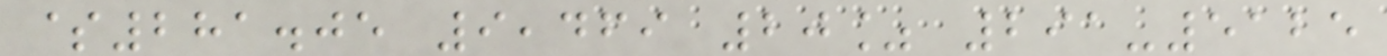$281.05 9,469 20% 291-5125
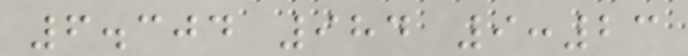6.304 984 9:23
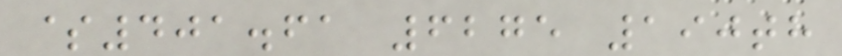$401.61 6275 190th
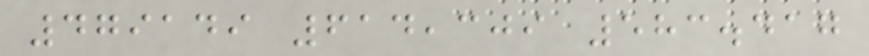479149 614,309 583.417
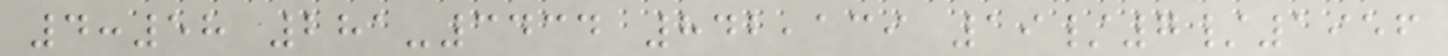4:58 281-3434 842,139 19/7/1956
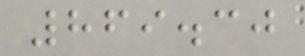869.30
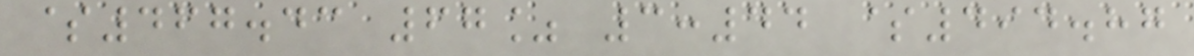$467.43 67% 3:44 $494.87
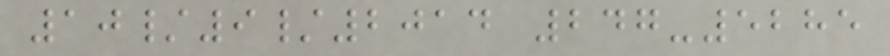10/9/2014 247-5285
